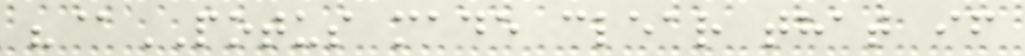"@POTUS made clear that if
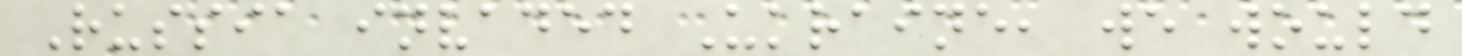Russia invaded Ukraine, we would
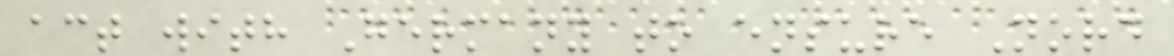act with Germany to ensure Nord
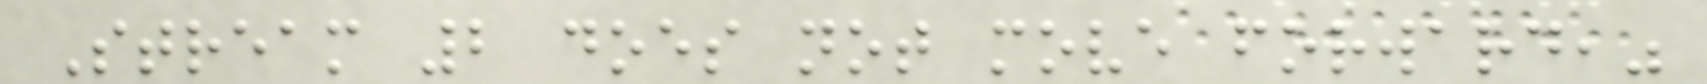Stream 2 does not move forward,"
